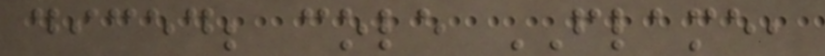diced; cole FLAME,
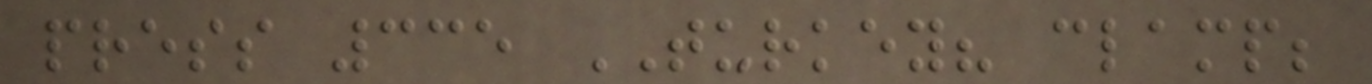press 335 TURKEY? clamp;
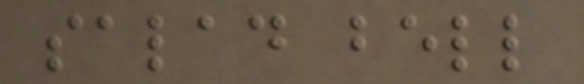salad bell
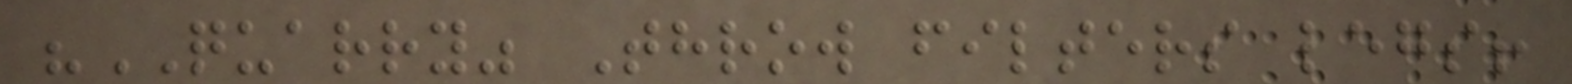"QUARRY" Throw filters legs!
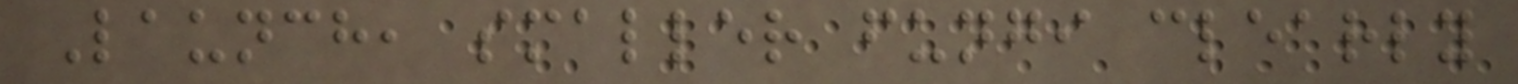Launch, smaller fungi clearly
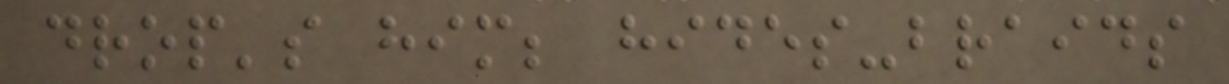drop's him; hides-braids
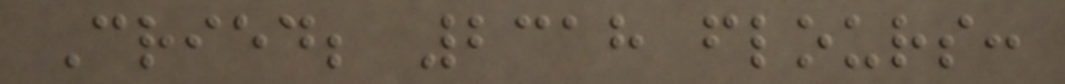Cried; 2318 flours:
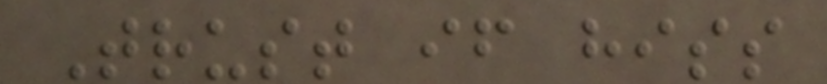Trust if hiss
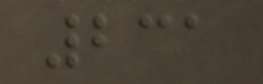231
